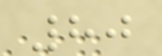80
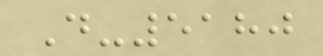D-5180
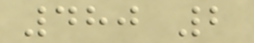480 2
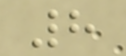8
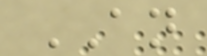AN
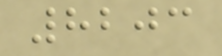8203
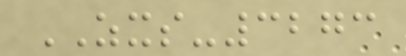ZXS-3273
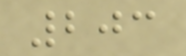203
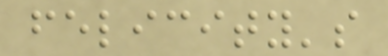felicity's
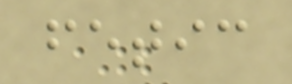fetic
